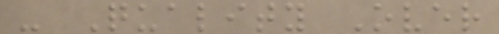- Quality Over
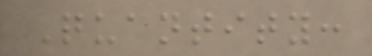Quantity:
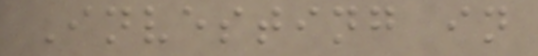Investing in
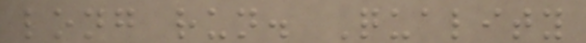long run. Quality
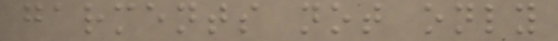garments not only
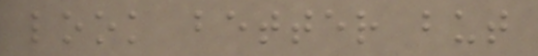look better but
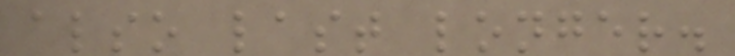also last longer.
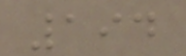194
